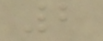2
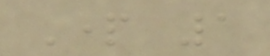Part 1
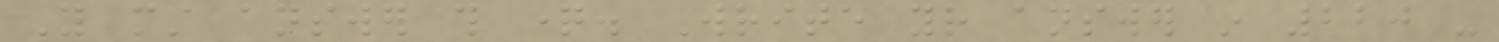You must answer this question. Write your answer in 220 -
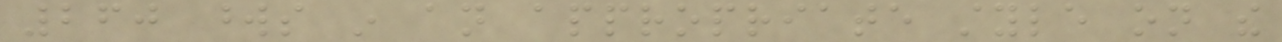260 words in an appropriate style on the
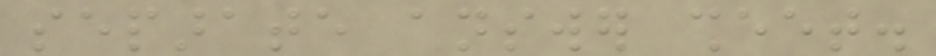separate answer sheet.
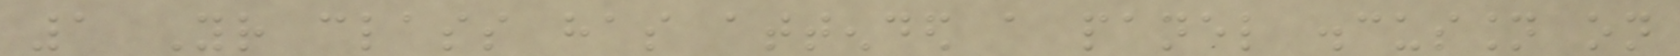1 Your class has attended a panel discussion on
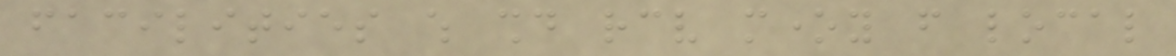facilities which should receive money from local
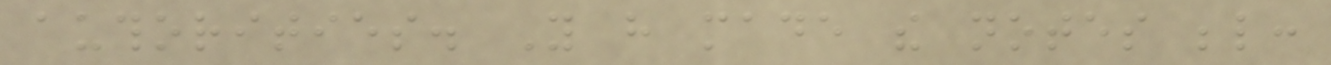authorities. You have made the notes below:
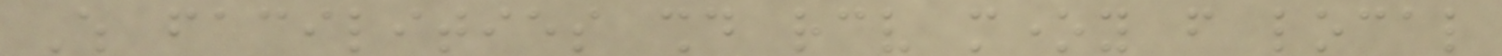Which facilities should receive money from local
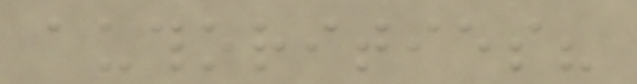authorities?
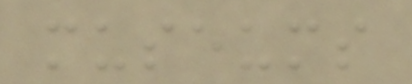museums
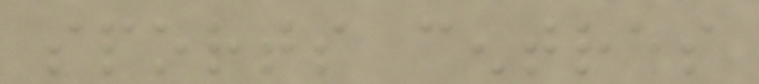sports centres
